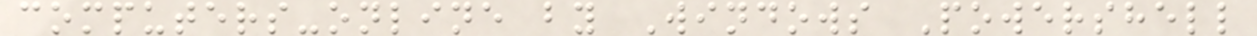computers-online by Windows Powershell
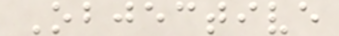Objective
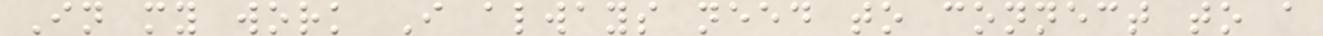In my work I always need to connect to a
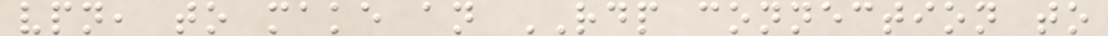vpn, to make an RDP connection to
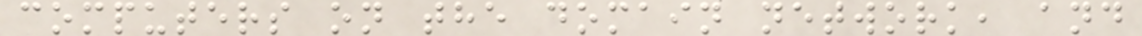computers on the domain network, and
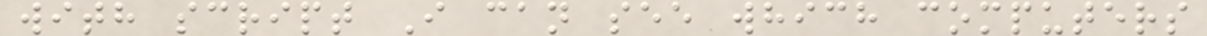with script I can see which computers
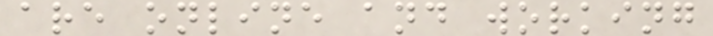are online and working
